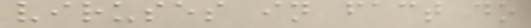viruses in fact do
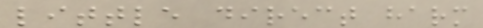little direct harm
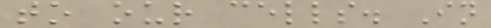to our cells. In
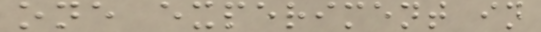one experiment in
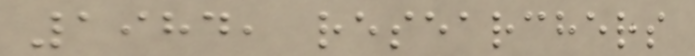1984, researchers
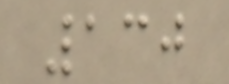130
